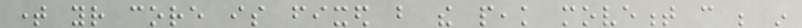time your core is fixed but the peak movement can be in
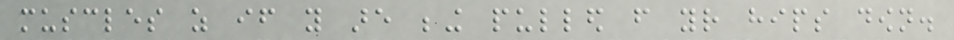muscles as if you are being pulled from your hips down.
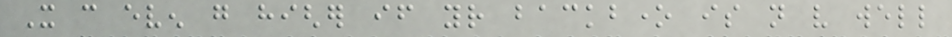It can even go higher if your backbone is not very well
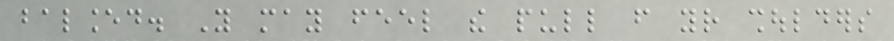balanced. You may feel the pull from your shoulders
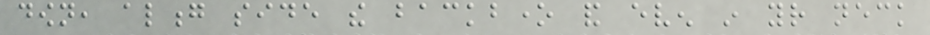down, along side the backbone and even in your neck
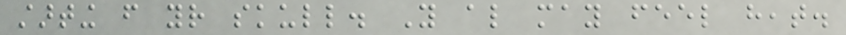starting from your skull. You also may feel heat.
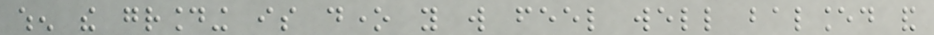when the grounding is done you will feel well balanced and
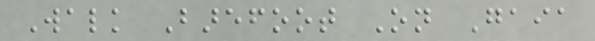Walk Barefoot On Gaia
